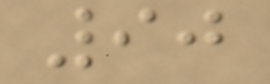90
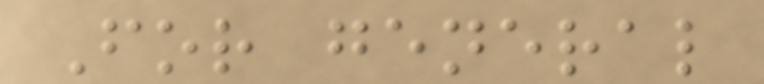For general
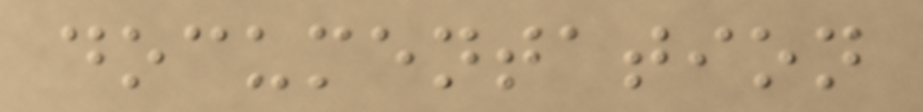documentation
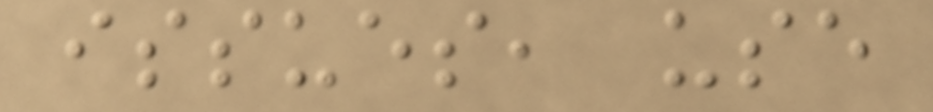issues, use
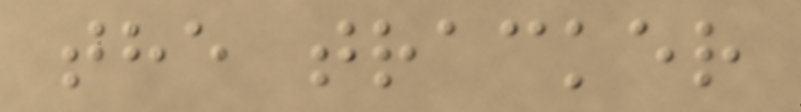the tracker
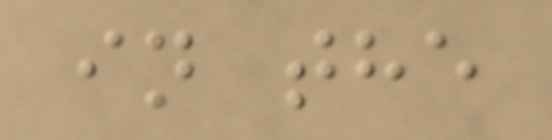in the
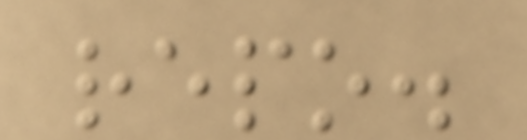repo.
